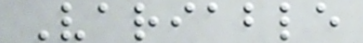Variable
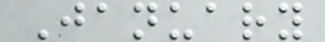January
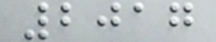2017
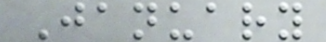January
